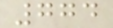774
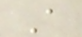A
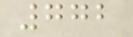772
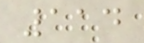114
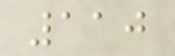110
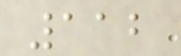112
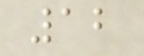12
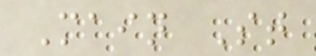Main St
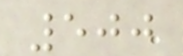500
